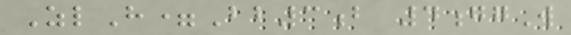ZlH=Bb3b 4ggW
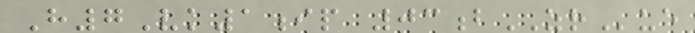H7Vk1ip 03bZRue
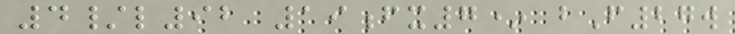4/l92 19fx7* bF27w
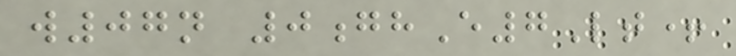w07n 0ghE7Lt+
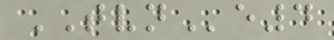TVNe4
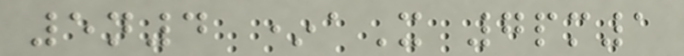5n4 *aX 7pm1
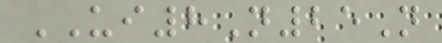UI8N25N
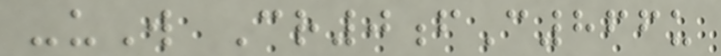-uW Cr0fC866u
